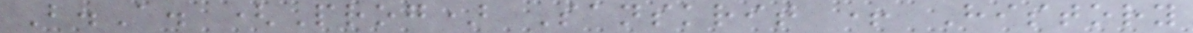B.A. (Prog) Sanskrit + History
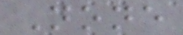None
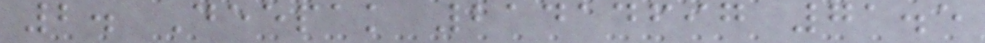2. Deepak 21414697 71.5
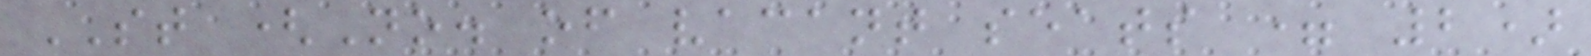ST (No. of vacant seats = 2)
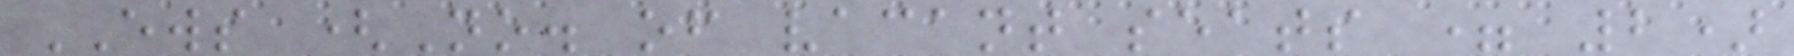EWS (No. of vacant seats = 2)
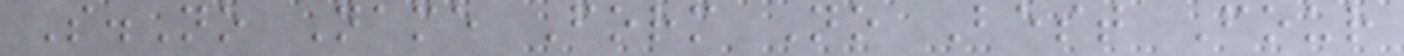S.No Name Form No Best Four
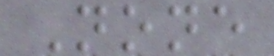None
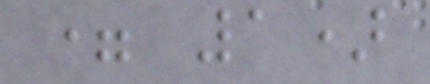= 1)
